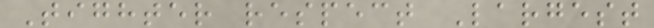Tighter respect Largest
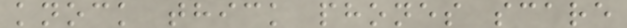knock thick phones scare
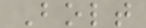Bolt
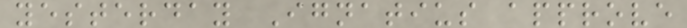yesterday Ignatius approve
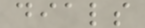dials
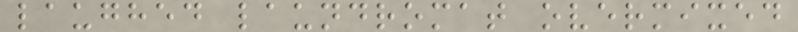laughed laundromat overmixed
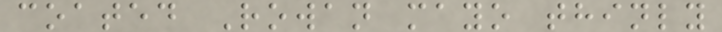coated Rowan mayo thinly
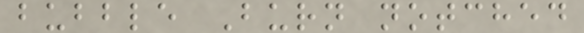bubble Burn notched
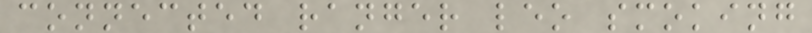connected ranger leo smoking
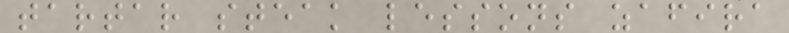tartar steak lessons zafira
